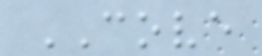COVE
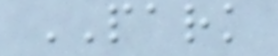PARK
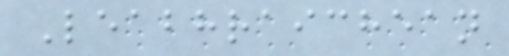Leabhraichean
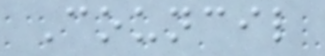Council
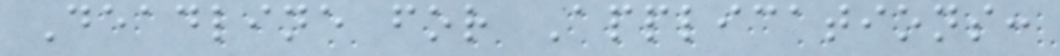Deadline for Applications:
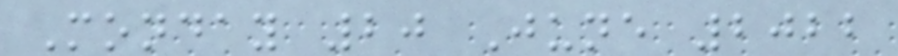Monday 20 June 2022
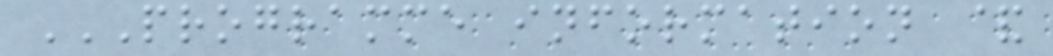PROGRAMME INFORMATION &
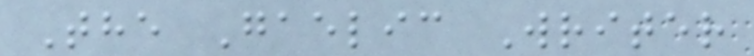The Gaelic Writer
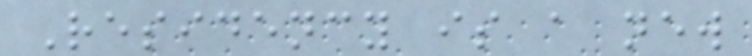Residency is a new
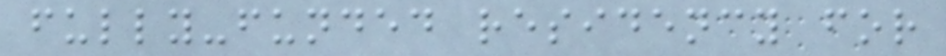fully-funded residency for
